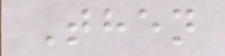Then
